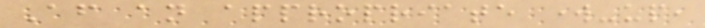After an appropriate work-up,
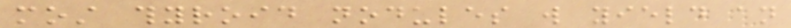most thyroid nodules will yield an
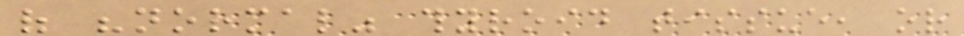of "normal" thyroid tissue, or
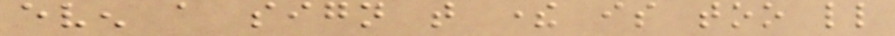even a sign that there is too little
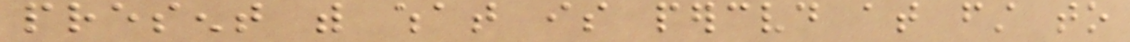present with what is perceived at first to
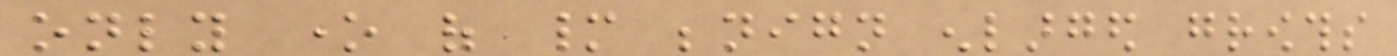only one of many benign enlarged growths
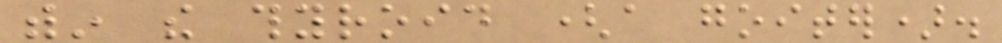within the thyroid (a goiter).
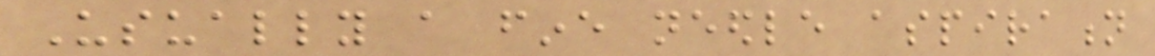Usually a fine needle aspiration
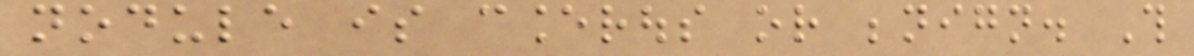nodule is cancerous or benign. This
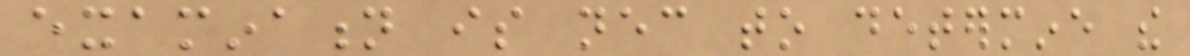examination is necessary to determine the
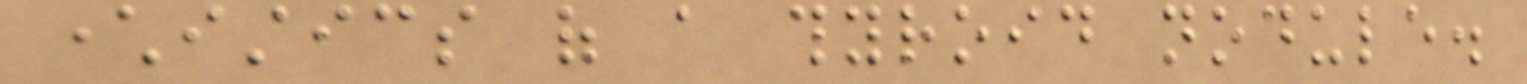characteristics of a thyroid nodule.
